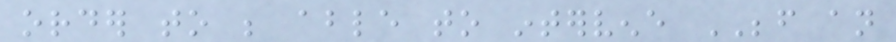order to be able to intervene BEFORE an
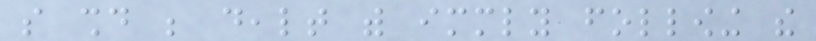so should be dealt with immediately following the
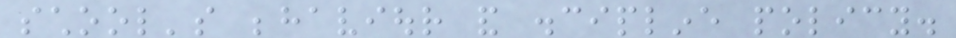school's behaviour and discipline policy.
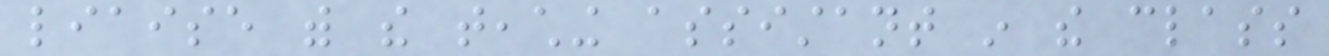liaise with the teaching assistant in the class
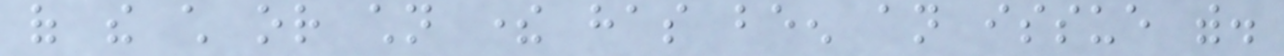of the child or children there has been an issue with.
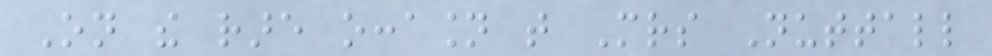On the rare occasion that Mrs Nuttall
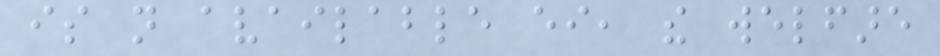is not available either, the welfare
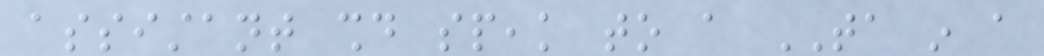assistant should speak to a TA in a
